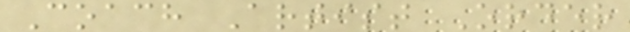Coach Artist Order
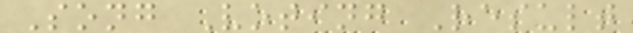Song Voting Result
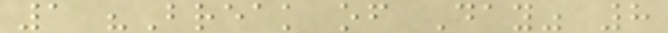1 "Break of Day" 8
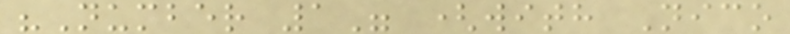"Number 1" (with Nico
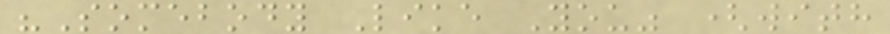"Somebody Like You" (with
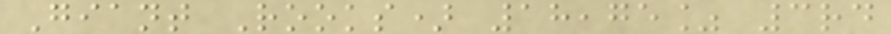Giant Rooks) 18,75% 3rd
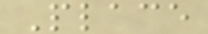Place
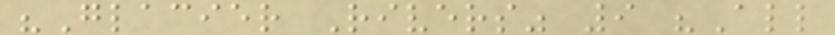"Glacier Rivers" 9 "All
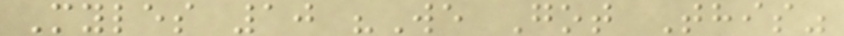Myles 10 "We Got This"
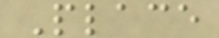Place
